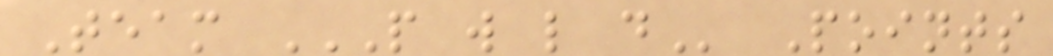Team P W L D Points
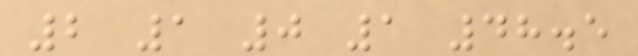2 1 0 1 48.5
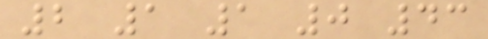2 1 1 0 43
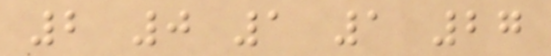2 0 1 1 27
